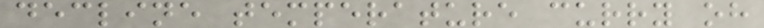decline temperature curry oh
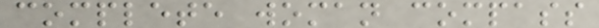complete woman compass
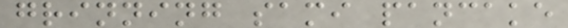grinning sami pancake
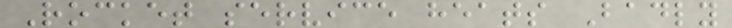Rocket service heats Badly
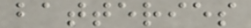batteries
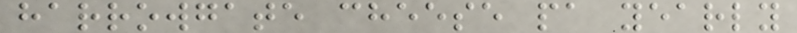harrowgate cheese pa yearly
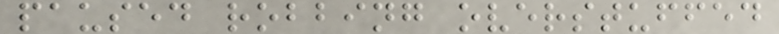paused robbing overstuffed
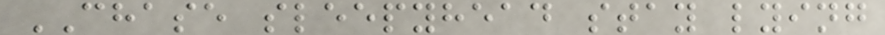CHASE sleepyhead stay lying
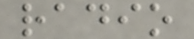radio
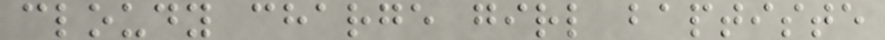cloudy charge girl baptiste
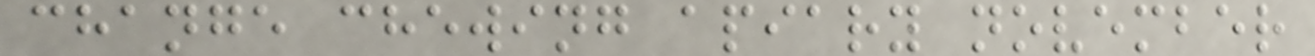change chewing apiary november
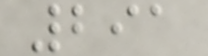291
